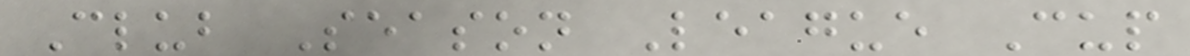Club Season League Cup
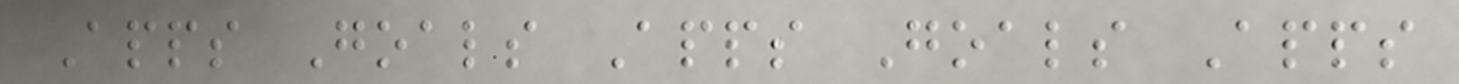Apps Goals Apps Goals Apps
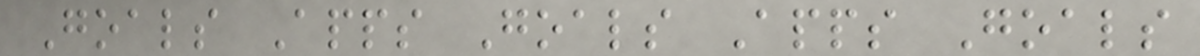Goals Apps Goals Apps Goals
